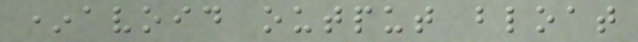*avoid output bloat
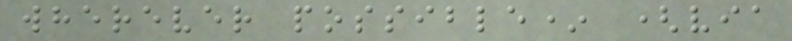wherever possible* (via
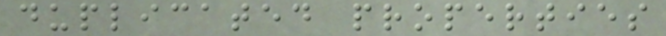duplicated properties
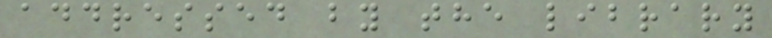addressed by the library
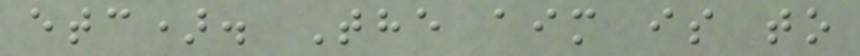etc). The aim is to
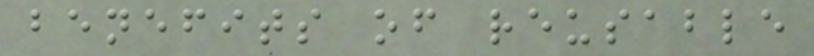benefits of reusable
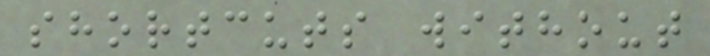shortcuts without
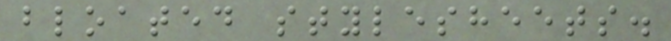bloated stylesheets.
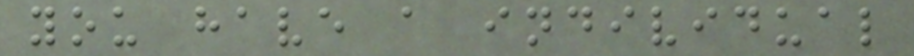you have a individual
